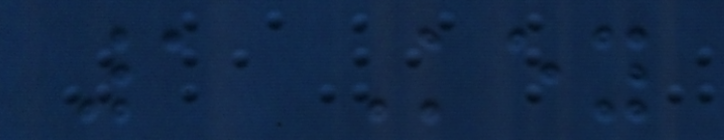1 Key
